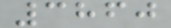3860
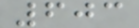603
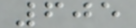605
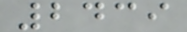2439
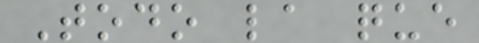Todo la que
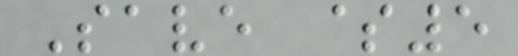Save $5
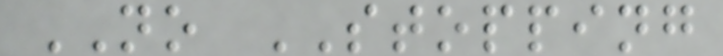NO STOPPING
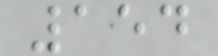154
